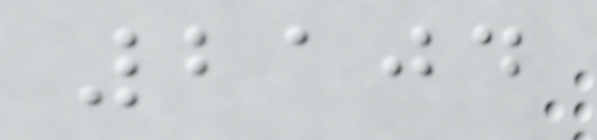2104
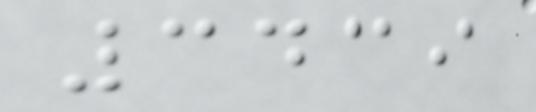3439
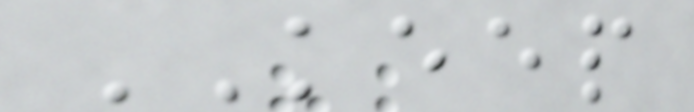KEEP
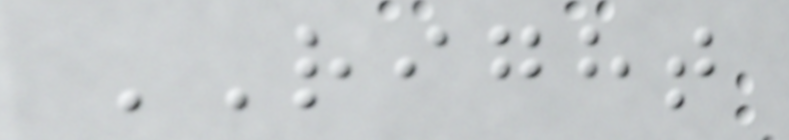RIGHT
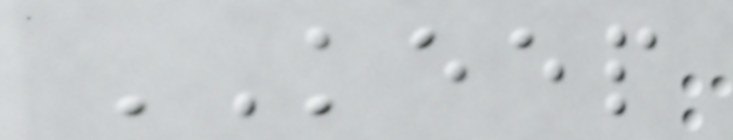KEEP
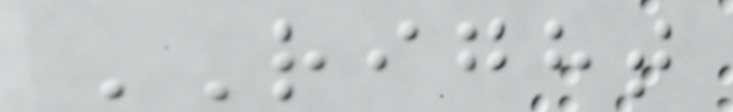RIGHT
